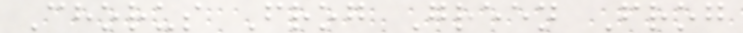Chorus Frog Green Frog
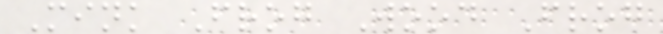Mink Frog Wood Frog
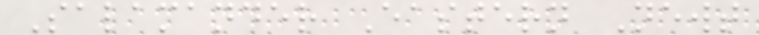Salamander Eastern Newt
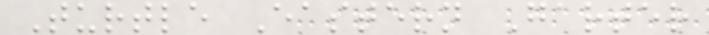Turtle Eastern Garter
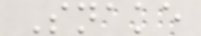Snake
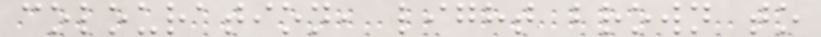colouration, light brown to
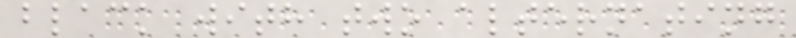black with two alternating
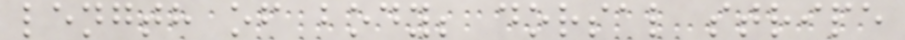length of body; dorsal stripe
